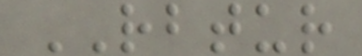RBTUR
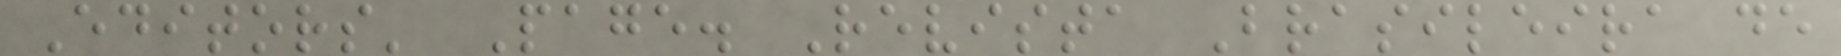Editors' Page. Revista Brasileira de
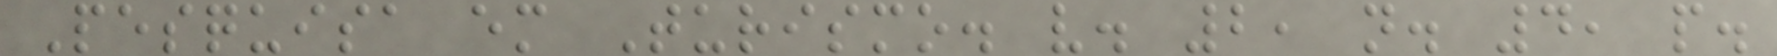Pesquisa em Turismo. v. 2, n. 4, p.
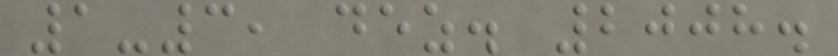1-3, dez. 2008.
